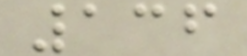136
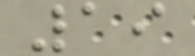19
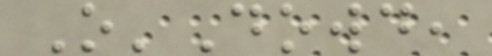O'Dowd,
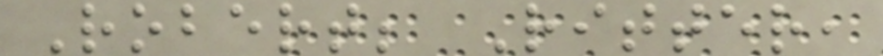Robert; Ritter,
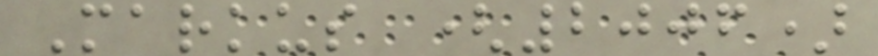Markus (2006)
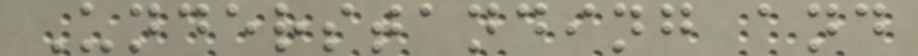Understanding and
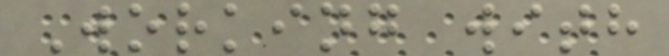Working with
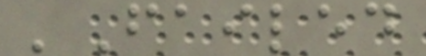'Failed
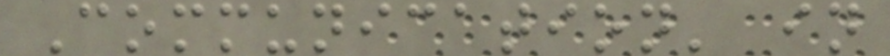Communication' in
